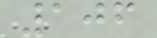106
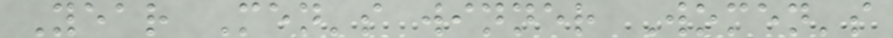Year Men's winner Women's
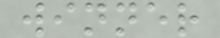winner
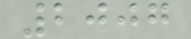2007
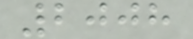2008
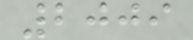2009
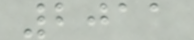2011
